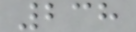238
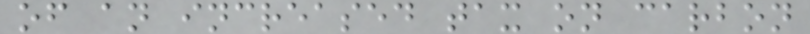of an increased tax on carbon
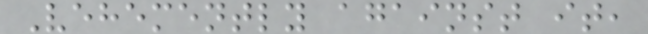Vehemently against it,
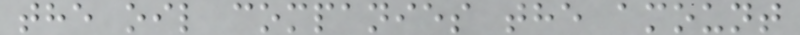the oil companies the amount
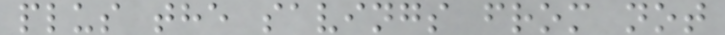plus the savings from not
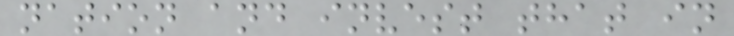nation and invest that in
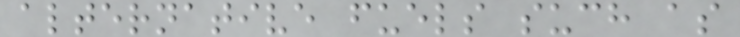alternative fuels such as
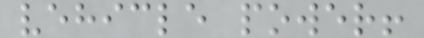vehicle power!
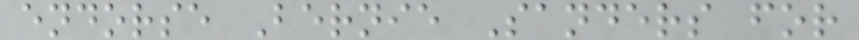endorse Bernie Sanders for
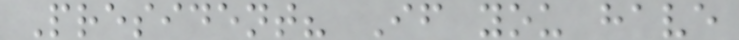President? If you have
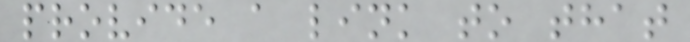provide a link to that
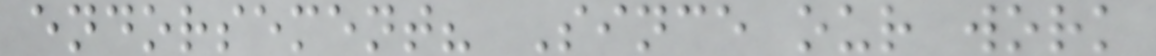endorsement? Since our work
